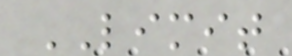LIMIT
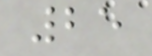25
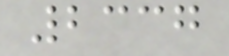2337
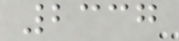2337
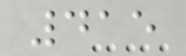415
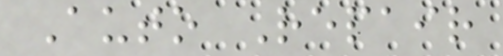Auto Repair
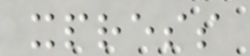xpress
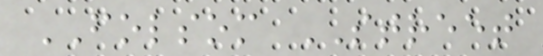FOLSOM STREET
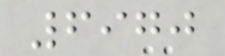6970
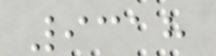9318
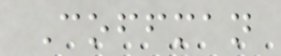Coffman
